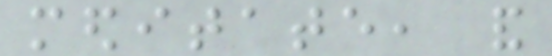meditate, and
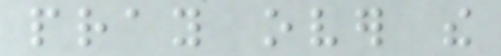pray over the
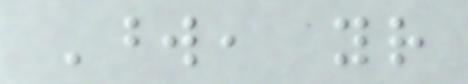Word, your
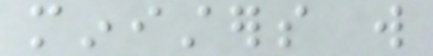ministers will
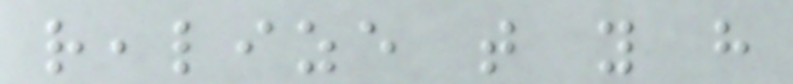realize that you have
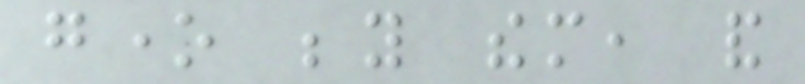gone beyond them, and
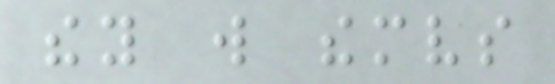they will themselves
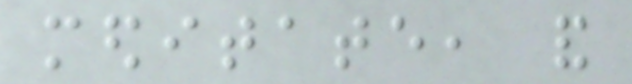meditate, and
